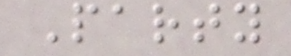Party
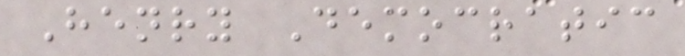Henry Democratic
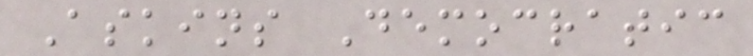Askins Democratic
